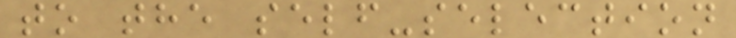to the self-selection
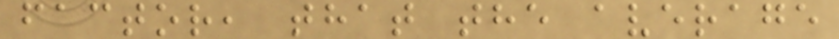factor, that the average
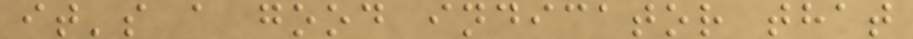it's a good indicator that
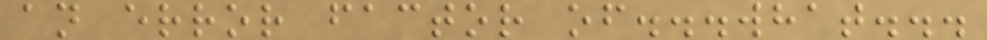an error factor of...what...
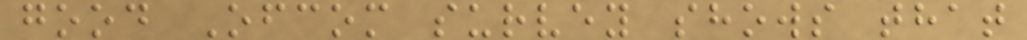good Ofcom survey shows that
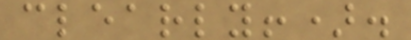clearly!).
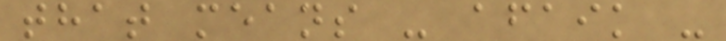that means - afaik -
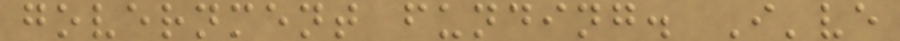government funding. I've
